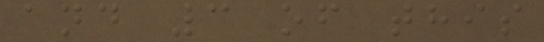and 3 of this
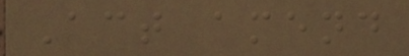Act amend
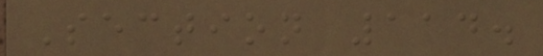Section 114.
